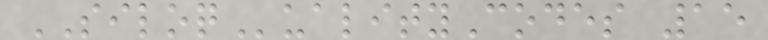SILOQualityCodes 15
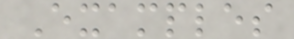Examples
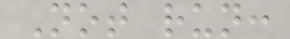Not run:
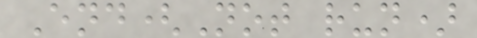End(Not run)
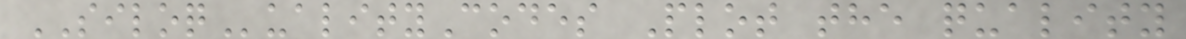SILOQualityCodes Plot the quality
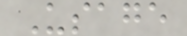Usage
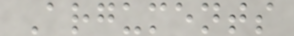Arguments
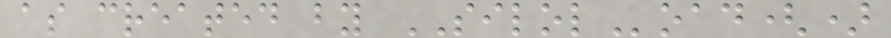as created by SILOLoad()
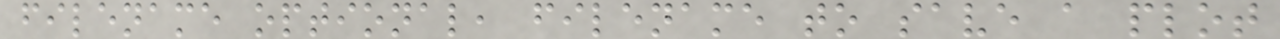filename optional, filename to save a plot
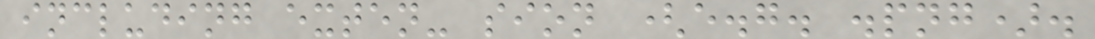including exten- sion (e.g. .png).
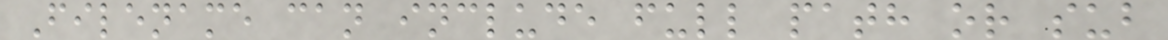Filename can include full path or sub
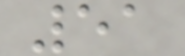51
